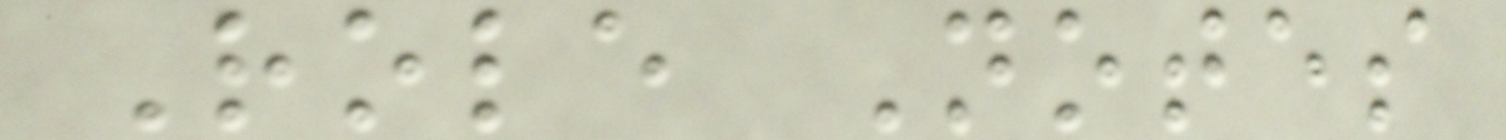Role Notes
